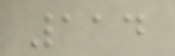114
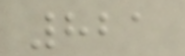821
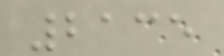2135
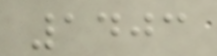1403
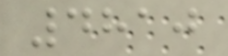4810
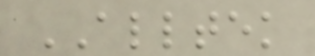ALLTEK
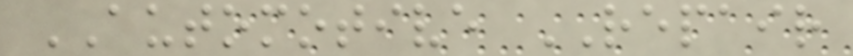AUTOMOTIVE REPAIR
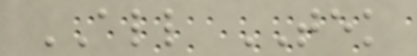ALL TEK
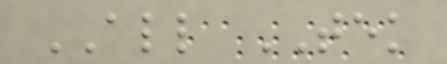ALL TEK
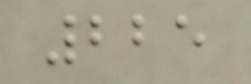225
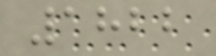1822
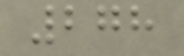278
